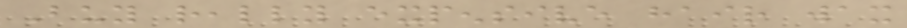Buy really expensive hair wax
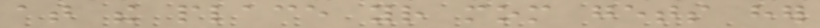at the place your mom gets her
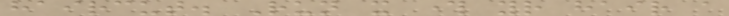haircut. Run it through your hair a
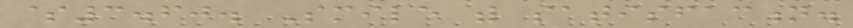$3.60. Smile with satisfaction.
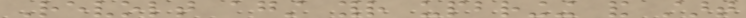Revolt against your upbringing and start
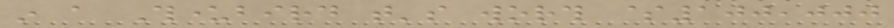in a Thunderbird that's worth $100,000
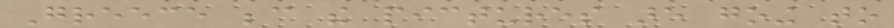Greece because the pictures are going to
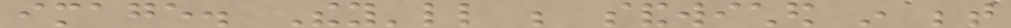image. They'll be sandwiched in between
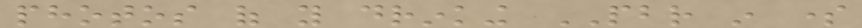photos of you drinking PBR in some
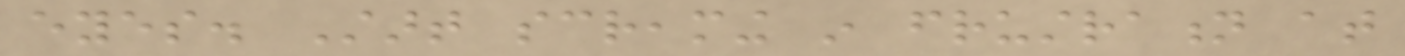eyes. Start screaming in frustration at
